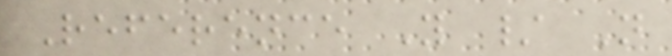Reference Y / N
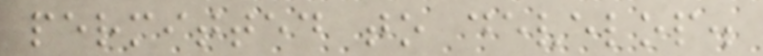permitted to develop.
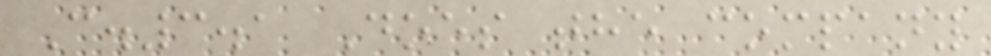C.3.1 Does the company
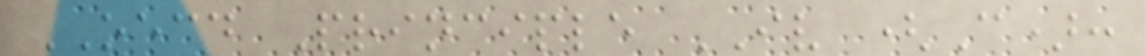OECD Principle IV (C):
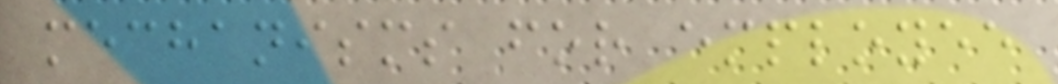mechanisms for employee
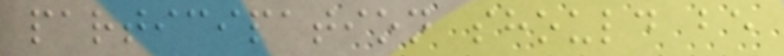participation should be
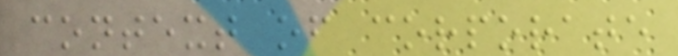context of corporate
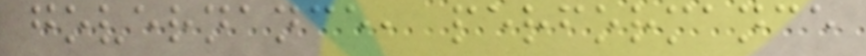governance, performance
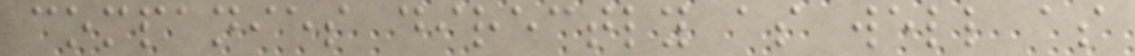companies directly as well as
